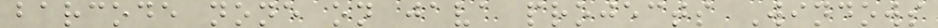barcode none on java projects Windows
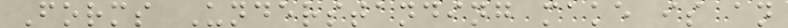Forms Understanding make is an
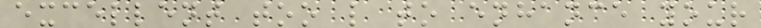excellent too l to enhance your
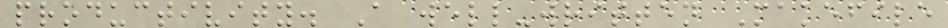productivity. A well-written Makefile
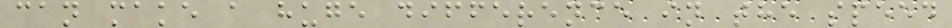can make a huge difference in the speed
